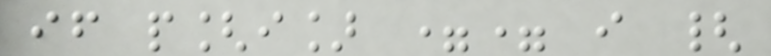if p[i] == i {
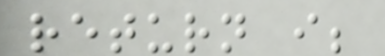return i;
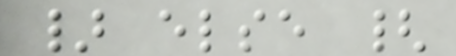} else {
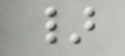}
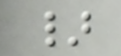}
